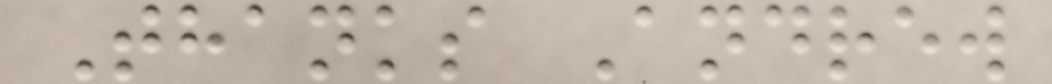Thanks Andrew
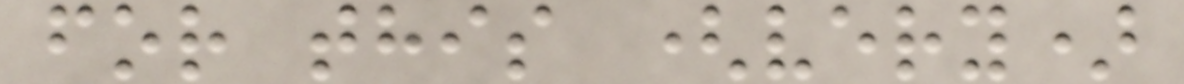for this (very)
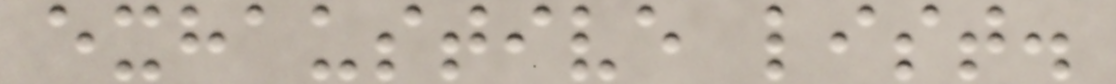exhaustive list.
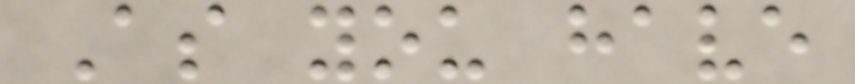As you have
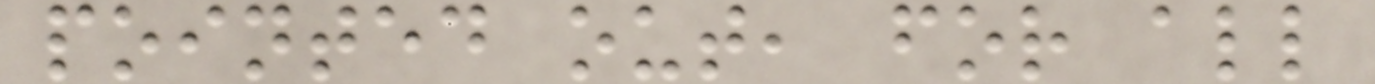pointed out, for all
